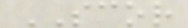SCOR
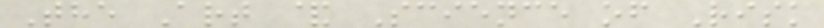The Art & Science of Risk
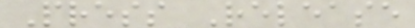Press Release
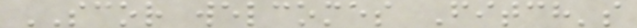SCOR welcomes Fitch's
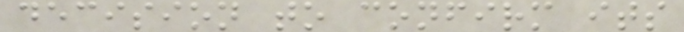decision to confirm its
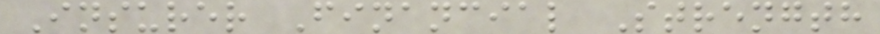Insurer Financial Strength
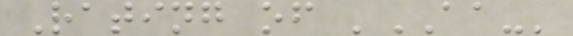Rating of 'AA-'
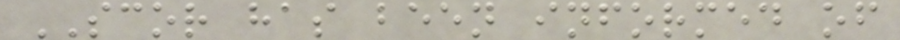SCOR has been informed of
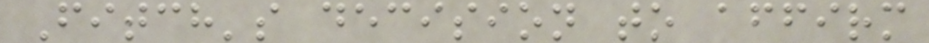Fitch's decision to affirm
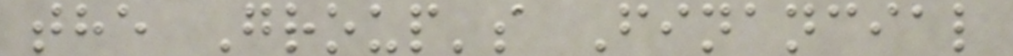the Group's Financial
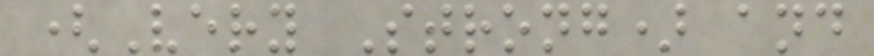(Very Strong) and
